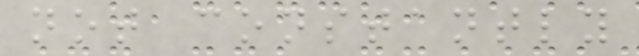not constantly
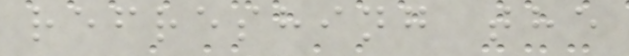refreshing the
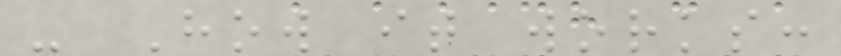- How it works:
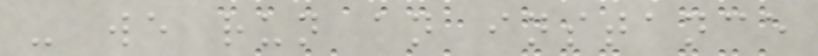- we run an instance
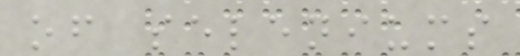of seleniums
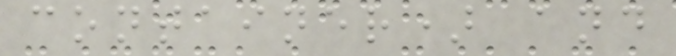container) and
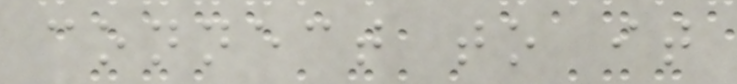connect to it
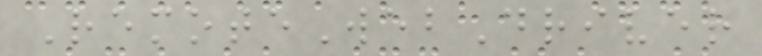RemoteWebDriver
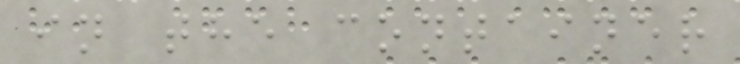in the container
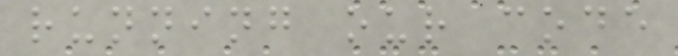running our code
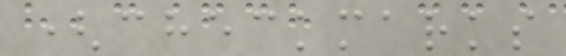(checkmarks
